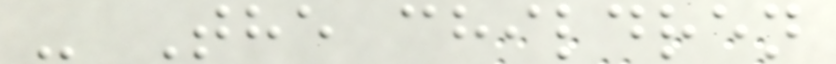- The children
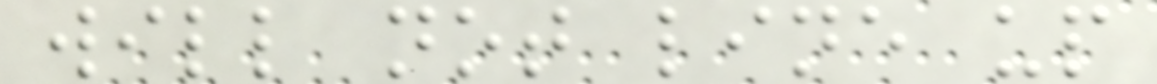will not line up
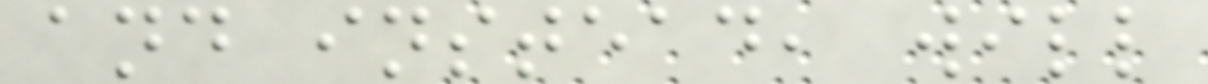and instead, will
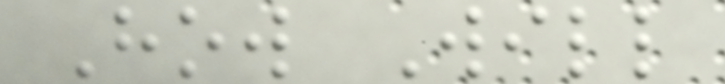How Will
